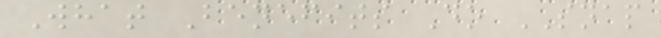What Benefits Do SNAP
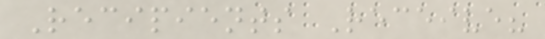Recipients Receive?
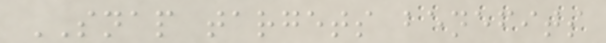SNAP targets benefits
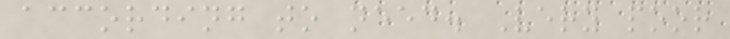according to need. Very poor
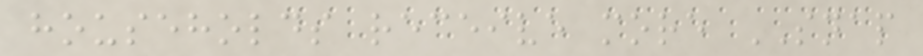households receive more SNAP
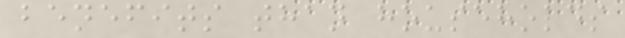benefits than households
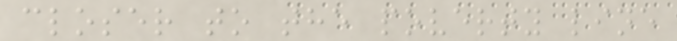closer to the poverty line
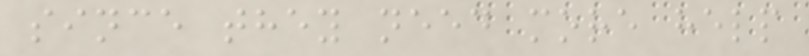since they need more help
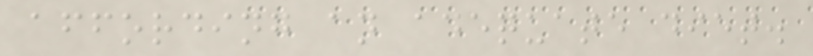affording an adequate diet.
